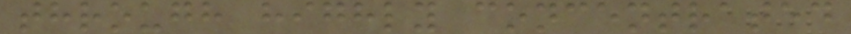through highly concentrated
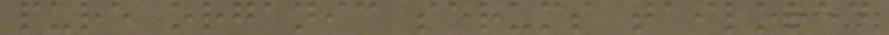pure organic serums tailored
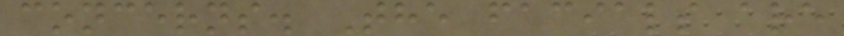concerns. The facials are
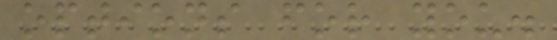options for you.
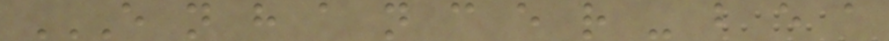E N H A N C E R - B E A
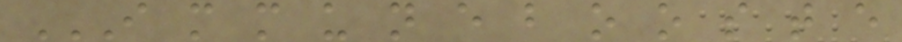I M M U N E B O O S T E
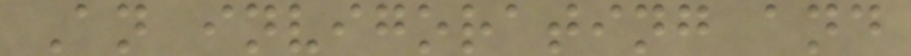An invigorating and
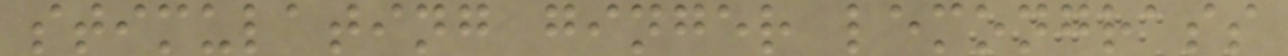stimulating ginger lemongrass
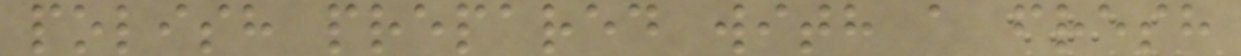polish prepared with a fresh
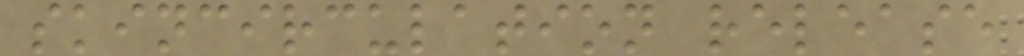skincirculation release
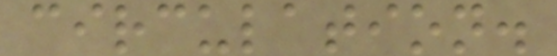circulation.
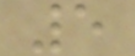5
